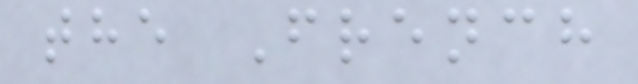the French
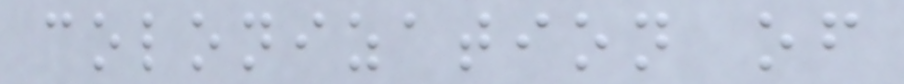colonization of
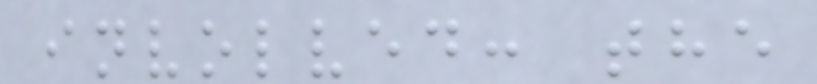involved: the
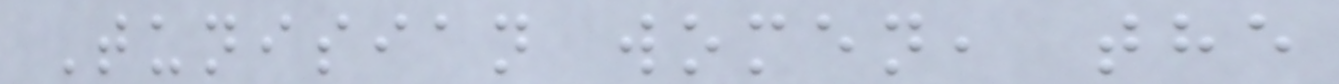Tunisian women, the
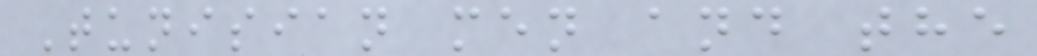Tunisian men and the
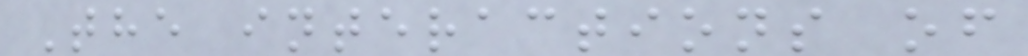The interactions of
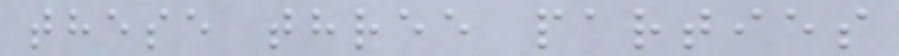these three parties
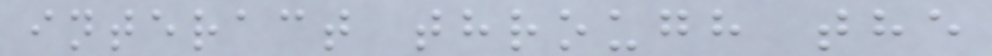interact through the
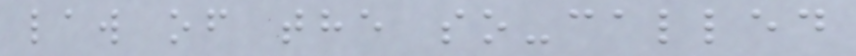law of the so-called
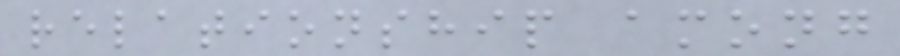relationship among
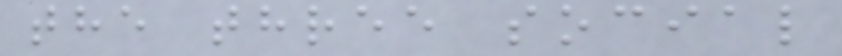the three social
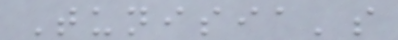Tunisia's
